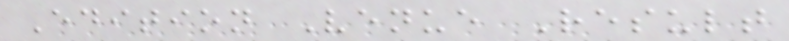Edition Venue Result
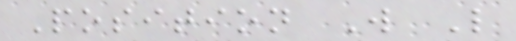Position W L
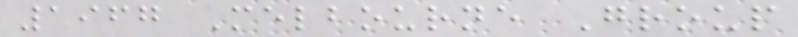1967 Melbourne Group
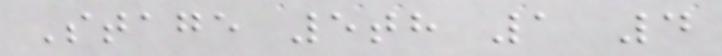Stage 5th 1 4
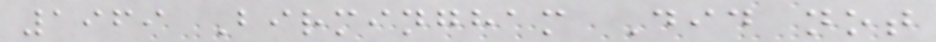1969 Birmingham Did not
